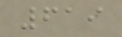619
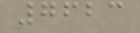7623
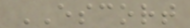ESCORT
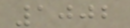1002
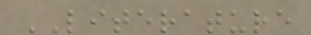LITERATURE
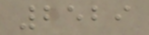2529
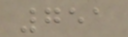751
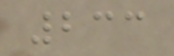233
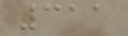311
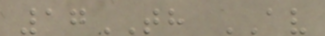17TH AV
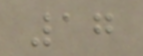17
